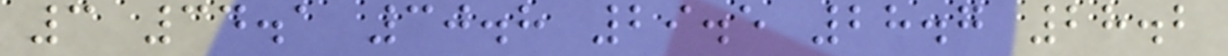3 34.1 30.8 29.5 28.7 28.2
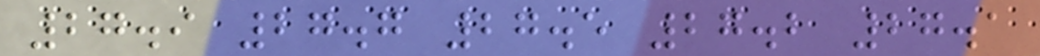27.9 27.7 27.5 27.2 27.1
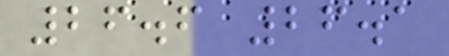26.6 26.1
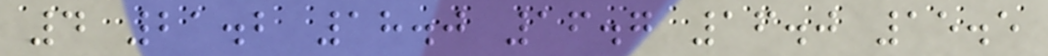4 21.2 18.0 16.7 16.0 15.5
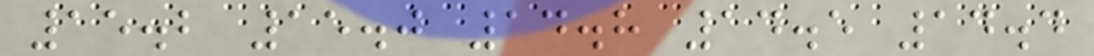15.2 15.0 14.8 14.5 14.4
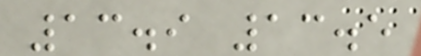13.9 13.5
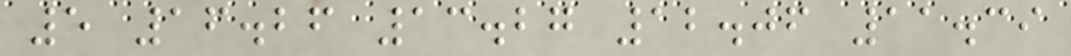5 16.26 13.27 12.06 11.39
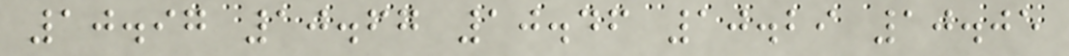10.97 10.67 10.46 10.29 10.05
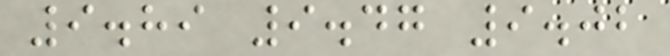9.89 9.47 9.02
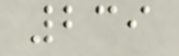239
